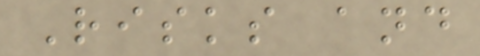Risks and
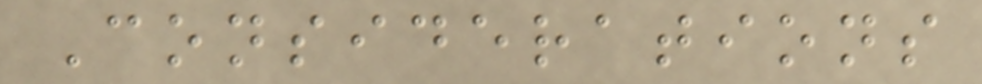Considerations
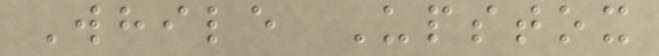While Upstox
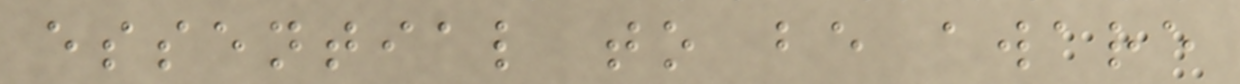essential to be aware
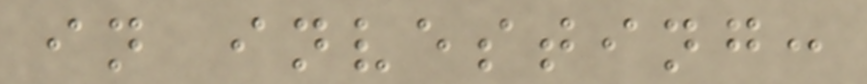in investing:
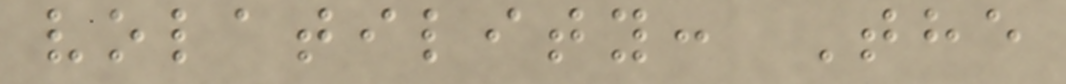volatility: The
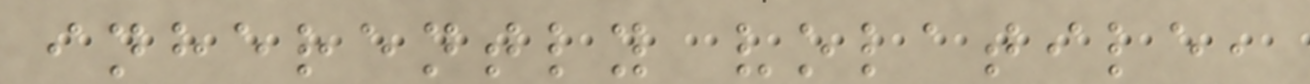inherently volatile,
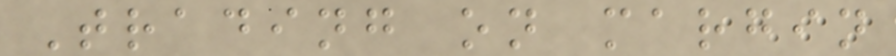Trading on margin
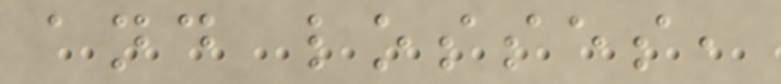and losses,
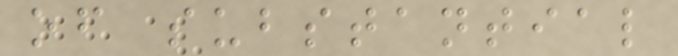of substantial
